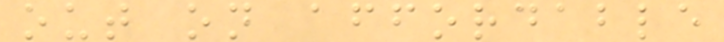out on affordable
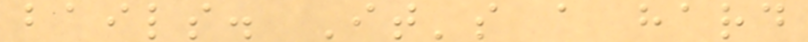bails. It's a hard
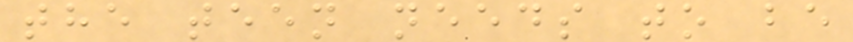the teen needs to be
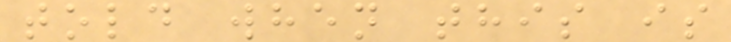told when this is
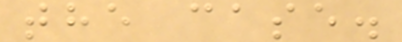the case.
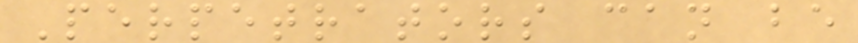Perpetrators can be
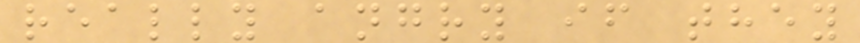really angry if they
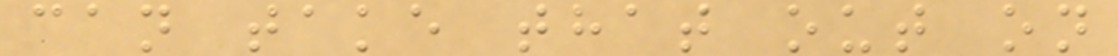can take that out on
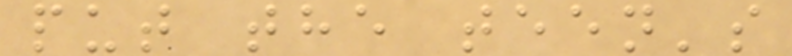put the teen's
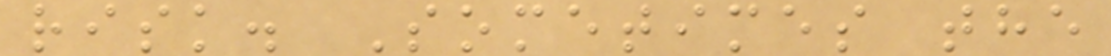risk. Sometimes the
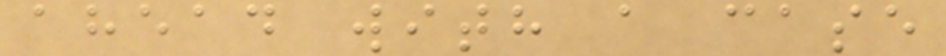ahead with a case
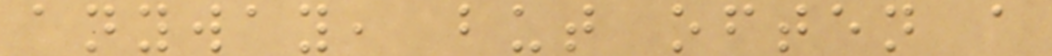anyway, but often a
